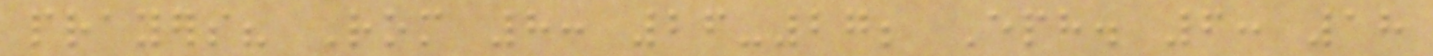prayers? Rom 8: 26-27; Eph. 6: 18
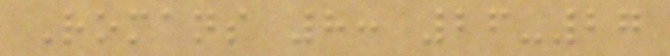Romans 8: 26-27
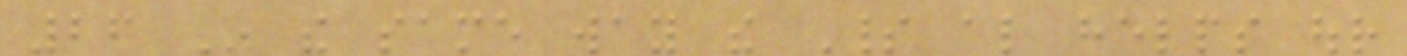26 In the same way the Spirit also helps our
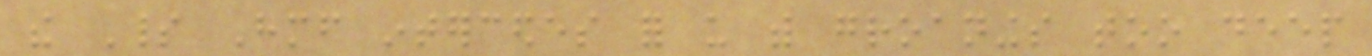the Spirit Himself intercedes for us with groanings too deep
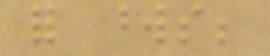for words;
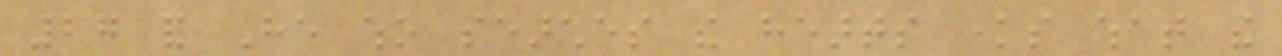27 and He who searches the hearts knows what the
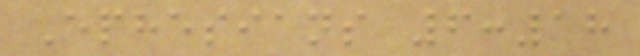Ephesians 6:18
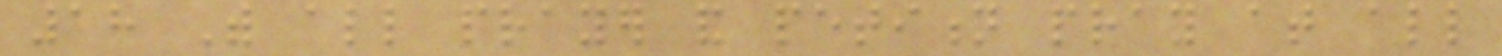18 With all prayer and petition pray at all
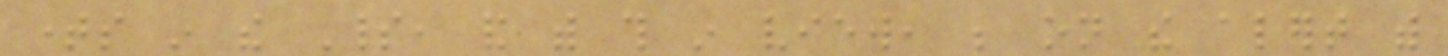times in the Spirit, and with this in view, be on the alert with
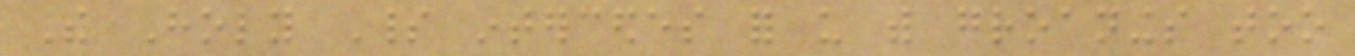The Holy Spirit intercedes for us with groanings too
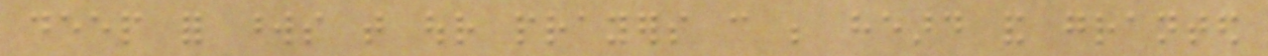deep for words that our prayers can be heard and granted
